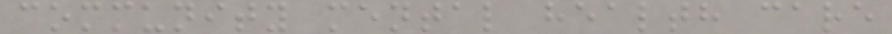community mental health care
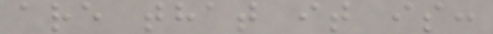are that it is:
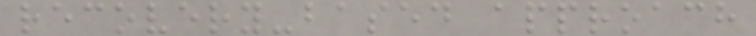recovery-based approach
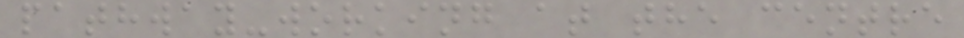pathway-working at the centre
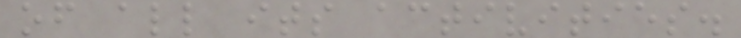of all its activities.
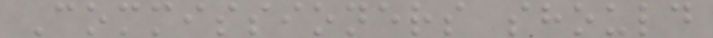Commissioners should
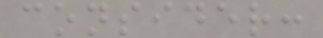consider:
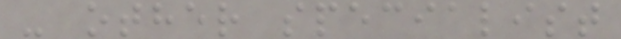- other specialist
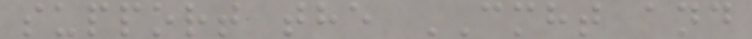support the CMHT and
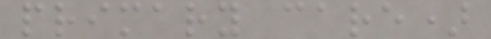primary care)
